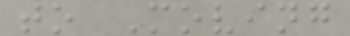to Moving
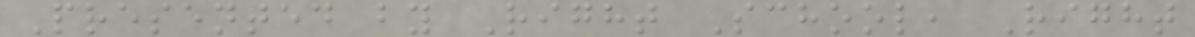Presented by Right School, Right
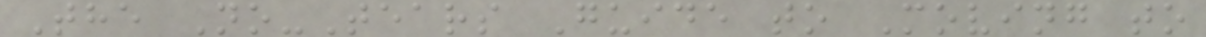The No-Tears Guide to Moving to
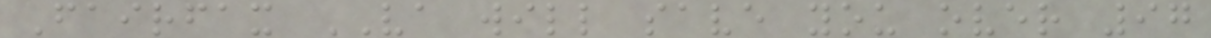Fairfax VA will save you over 97
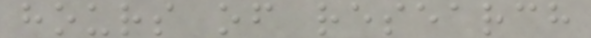hours of research
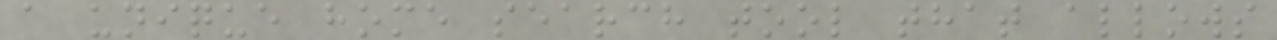a unique home search tool that allows
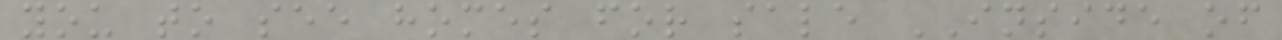you to see homes for sale INSIDE of
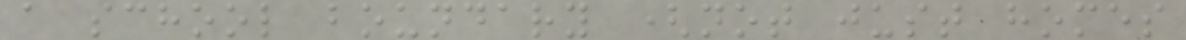a school boundary (not just homes
